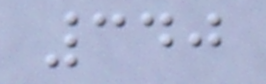340
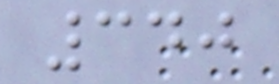340
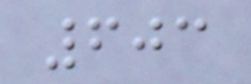603
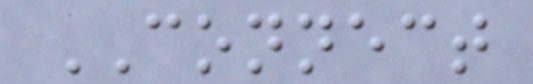CONNECT
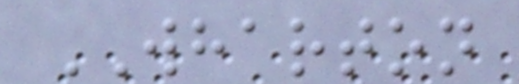WHARTON
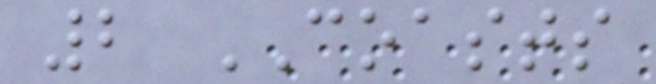2 COASTS
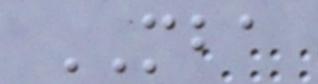MBA
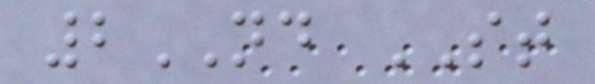2ND ST
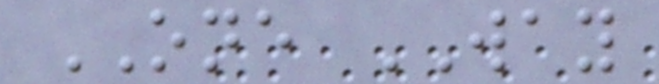ONE WAY
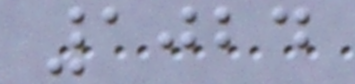1024
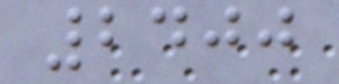2400
